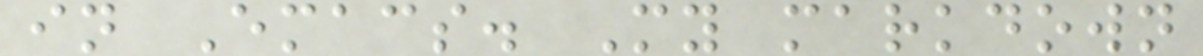in Emacs. My markdown
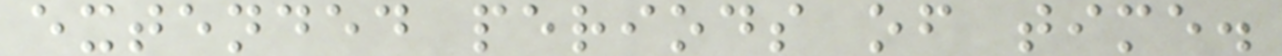extended periods of time.
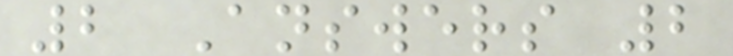2 Answers 2
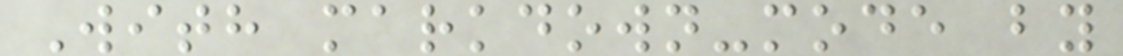With markdown-mode by
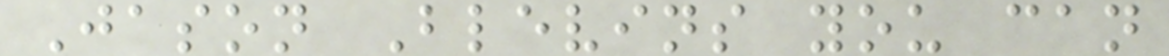Jason Blevins you can
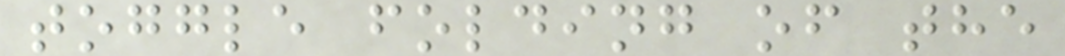toggle folding of the
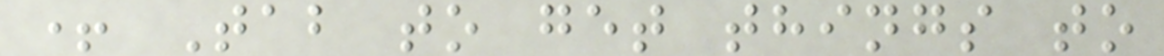+ Tab to get things to
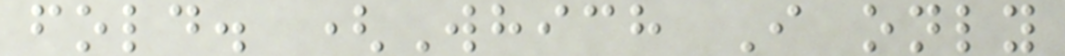fold. (Which I only
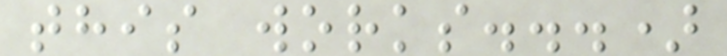this works...)
